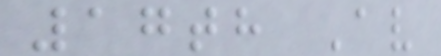17th Av
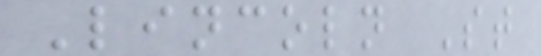Lincoln St
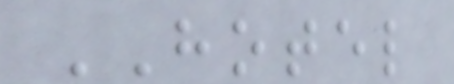HOTEL
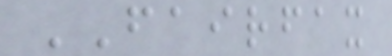FAIRFAX
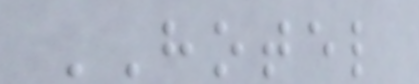HOTEL
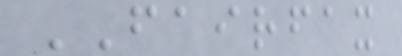FAIRFAX
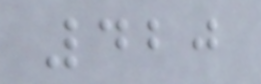420
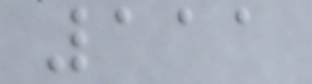111
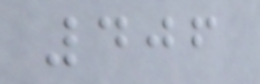406
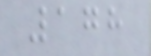178
